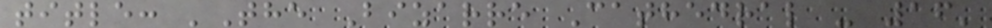title: 'The Bizarre Cathedral - 16'
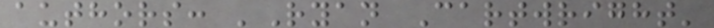authors: 'Ryan Cartwright'
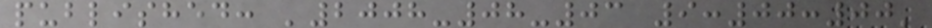published: '2008-08-03 9:00:00'
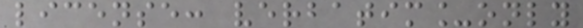license: verbatim_only
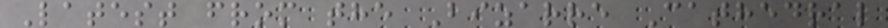Latest from the Bizarre Cathedral
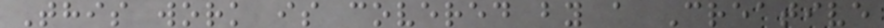This work is covered by a Creative
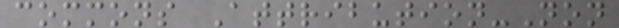commons Attribution-Non
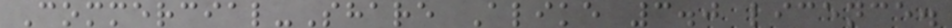Commercial-Share Alike 3.0 licence.
